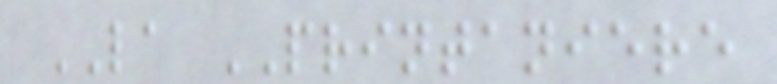LA PRINTANIERE
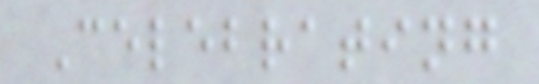Celebrating
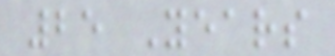25 Years
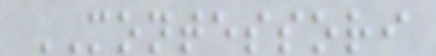MONTESSORI
